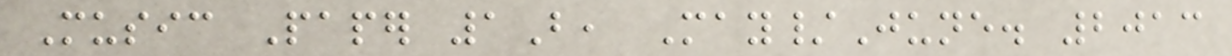Music Paper 1B, May/June. 2013
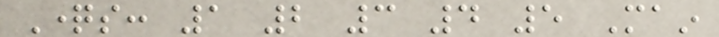Questions: 1 2 3 4 5 Main
